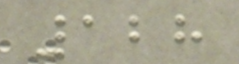128
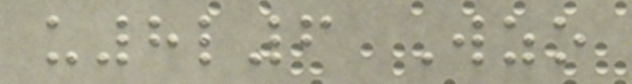u8l6 Wzo
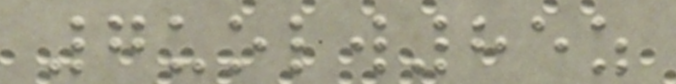7uolw85z
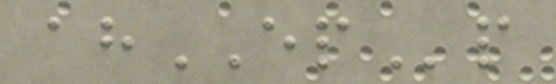ahEPp
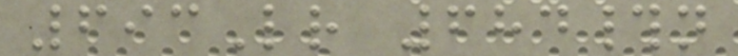693Lr 684#n
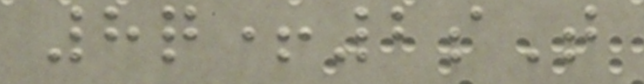8q+2sT
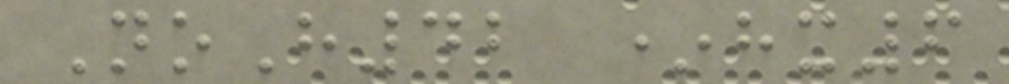NoH42 *hx6
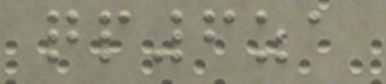qp6za
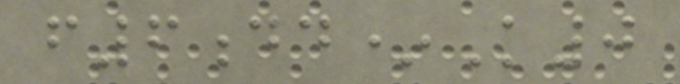f6dd*K0
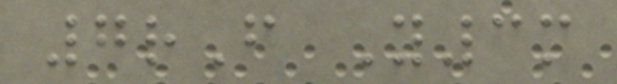7rF Y3m
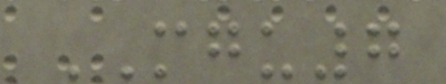MGU7
